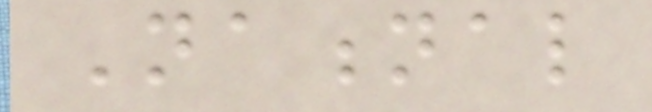National
